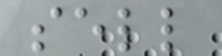sell
